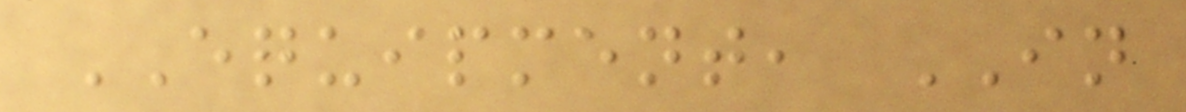EQUIPMENT, IN
